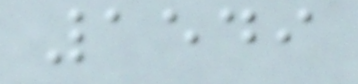1549
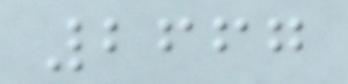2667
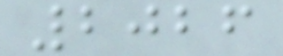2026
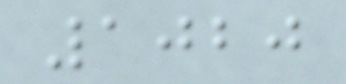1020
